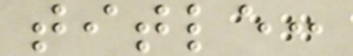title:
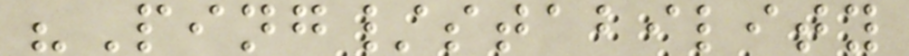"Ping/stability
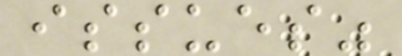issues"
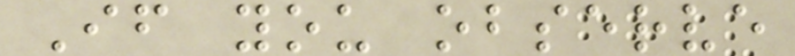If you observe
